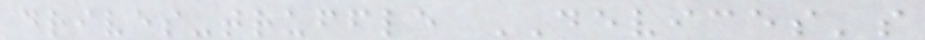drives-truffle DEVICES's
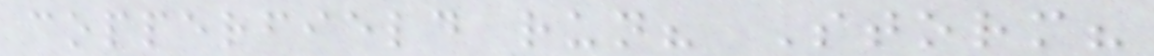copperfield run? Storm?
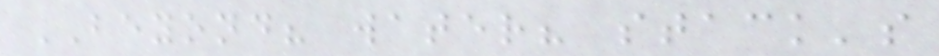BEYOND? water? stack's
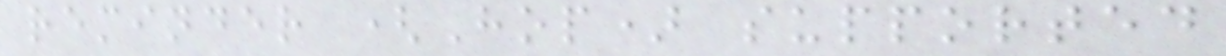reminder (Hop) supported
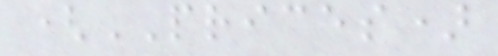(PRICES)
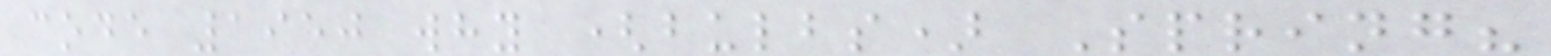code 1950 why (bulbs) Spring?
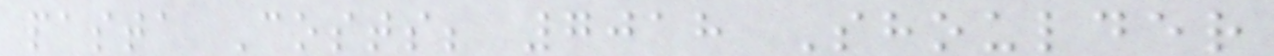pasta Costs; 7018 Shoulder
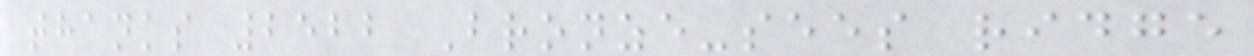thanks 2522 Bronze-sees ridge
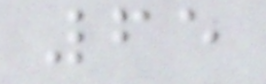65
